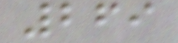269
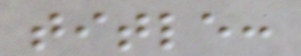title:
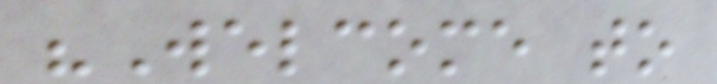"Welcome to
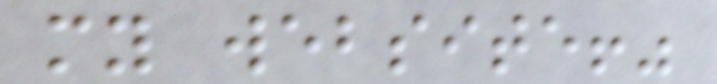my website!"
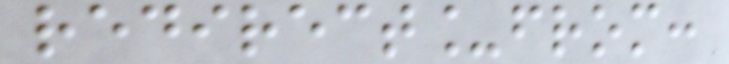redirect_from:
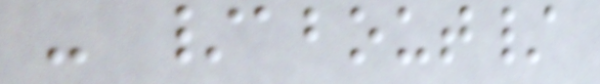- /about/
